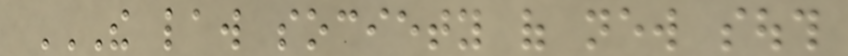THE LAW SOCIETY OF NEW SOUTH
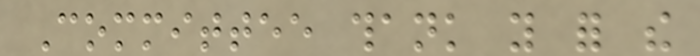Committee thank you for the
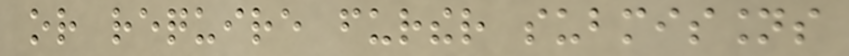or require further submissions
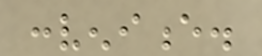convenience.
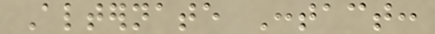Alternate Contact:
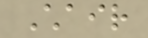Chair
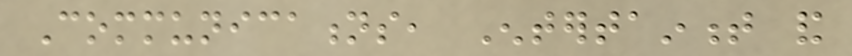Communications, Entertainment and
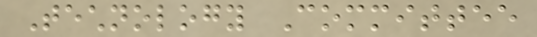Technology Committee
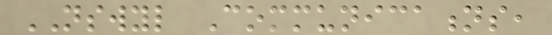NSWYL Communications,
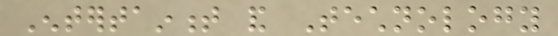Entertainment and Technology
